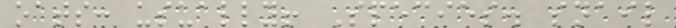oats: usually! Species. snail
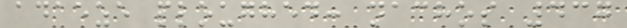adaeze ploughed: nachos 437
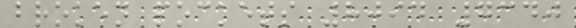broken pockets 8094 7340
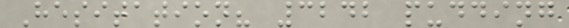Hesitation? 3242 pudding
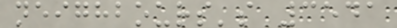neighbours's 3541
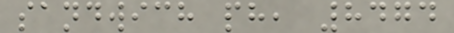sandwich ph, 8474
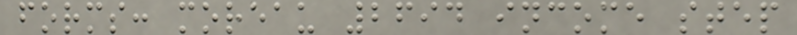forms: moreau 2694 income step
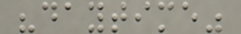"daytime"
